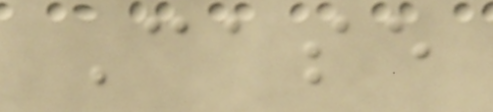Case
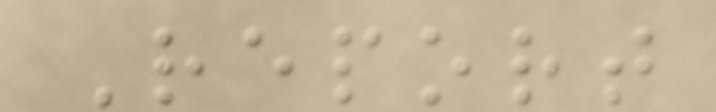Report
